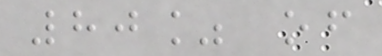80% of
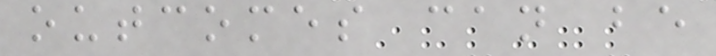outcomes can be
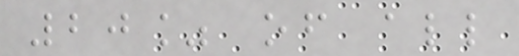20% of all
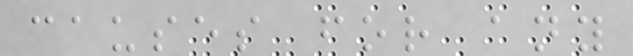causes for any
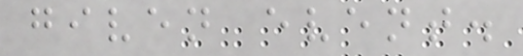given event.
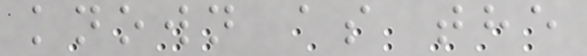known as the
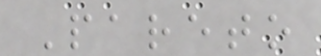Pareto
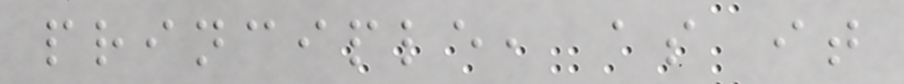principle, as it
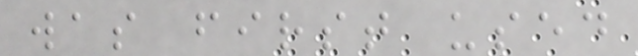was first used
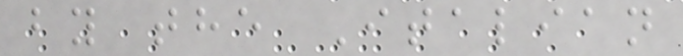by the Italian
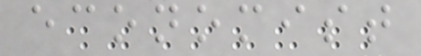economist
